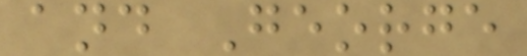and George
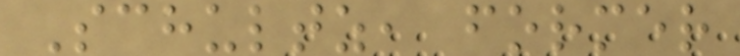Schultz, former
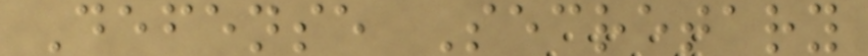Defense Secretary
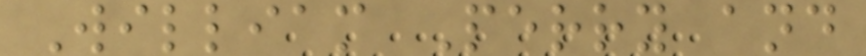William Perry and
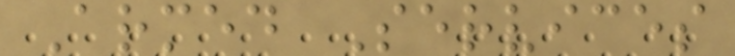Armed Services
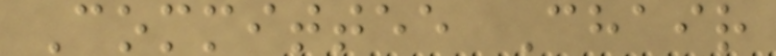Committee Chair
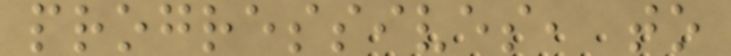progressives, to
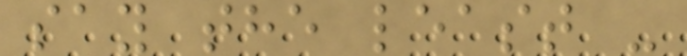say the least -
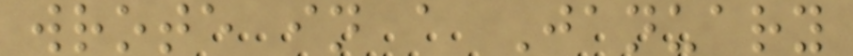wrote in a January
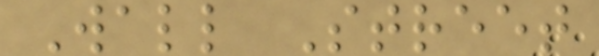Wall Street
